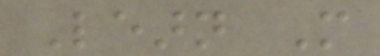Learn More
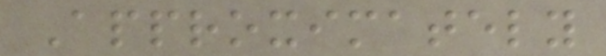Approximately
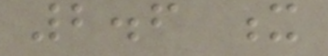2.6 x
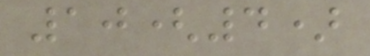10(4)
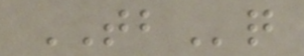TBq
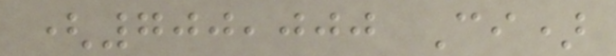(700,000 Ci)
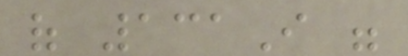of 131I were
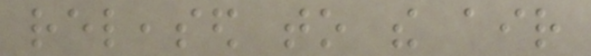released to the air
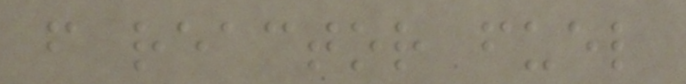from reactor fuel
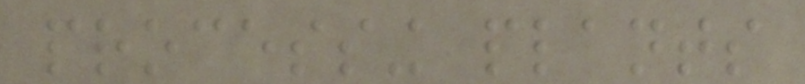processing plants
